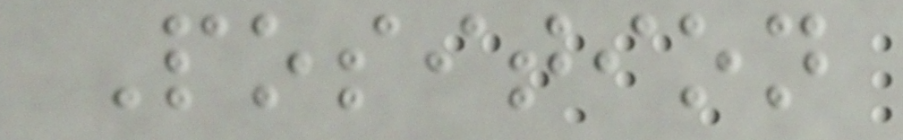Position
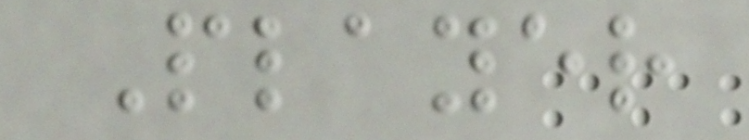Player
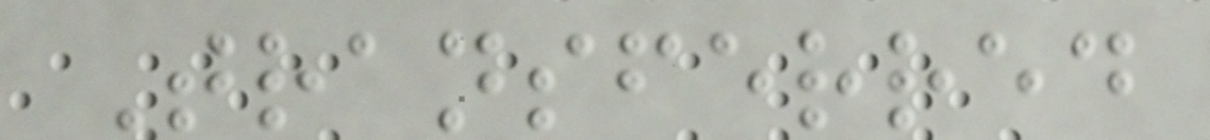Transferred
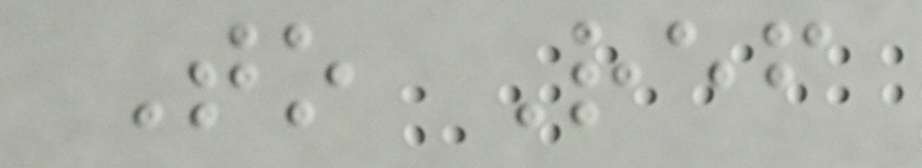To Ref
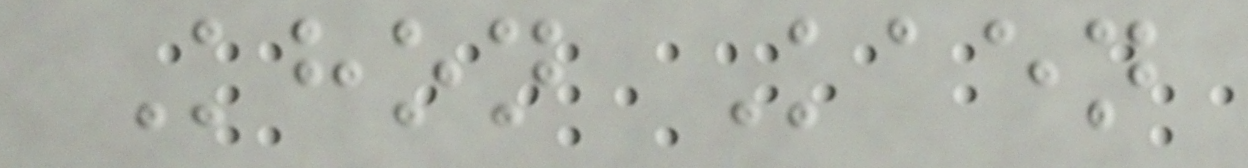Khon Kaen
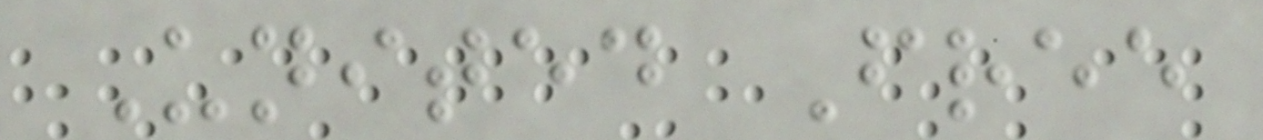United Free
